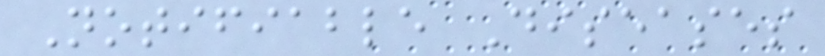Notifiable Diseases
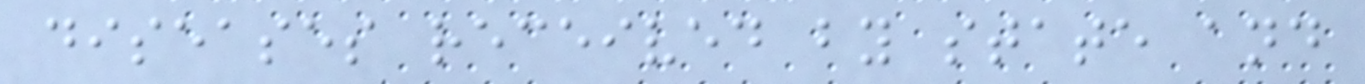diseases received by state and
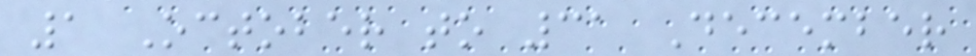1 October to 31 December
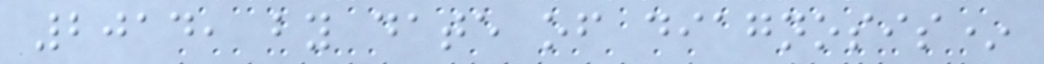2014, by date of diagnosis*
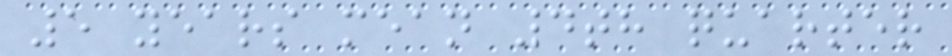5 years mean 4th quarter
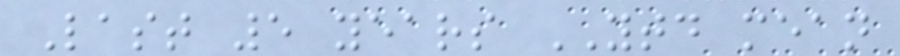Last 5 years YTD mean
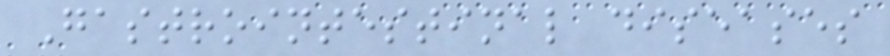Gastrointestinal diseases
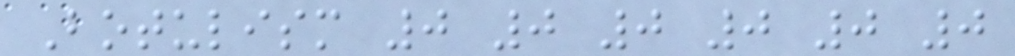Botulism 0 0 0 0 0 0
